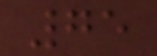75
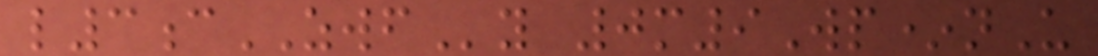l3cZWFy 0m9Wp*nU
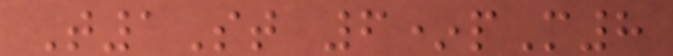T1St 6*pM8
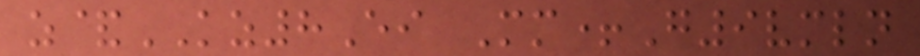z&KZ8Ei Mm+G9vmln
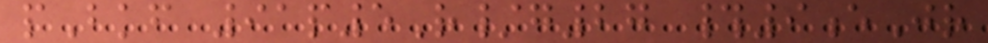pBkf 91p5R/g27 #9eJr
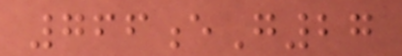766eG27
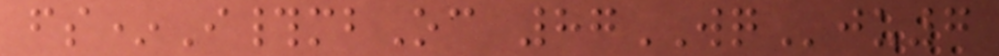fs*I#mbOc 87WQju7
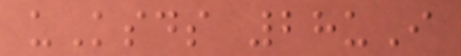uKsds 28uI
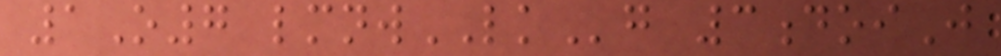1O7 lmnwLKg 3doiJ
